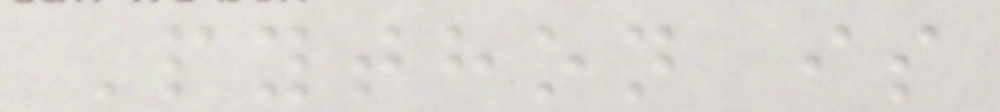Python is
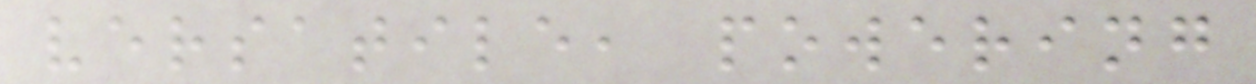versatile, powering
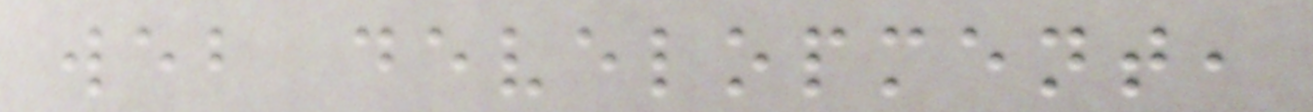web development,
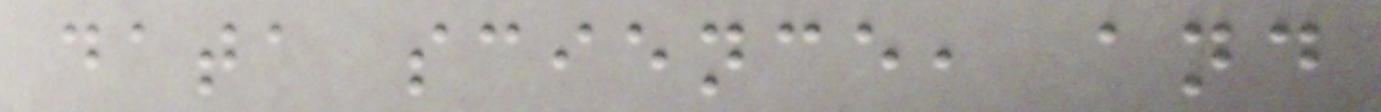data science, and
